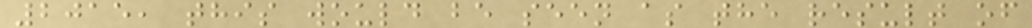2015, this would be seen as the result of
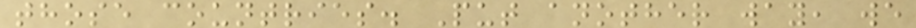those countries. Put another way, we
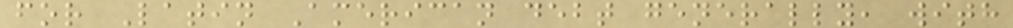for Latin American debt generally, with
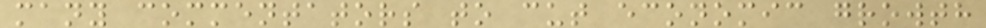many commentators to cut economic growth
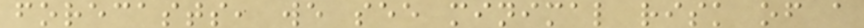forecasts, we see minimal risk of a
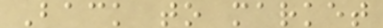Back to market
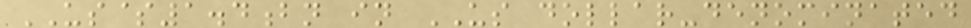US$1.4bn in US dollar-denominated
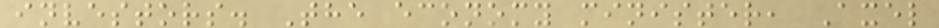investors. The economy minister, Axel
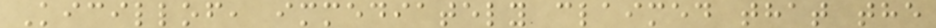Kicillof, immediately claimed that the
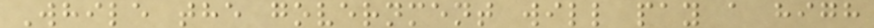While the government will pay a high
